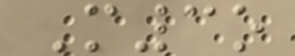M3o
